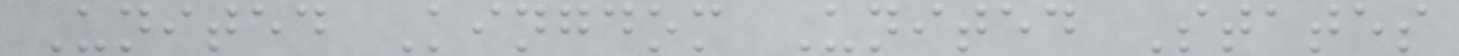United Kingdom United States
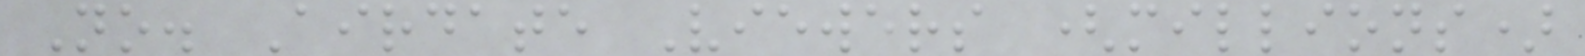No. Airdate Viewers (millions)
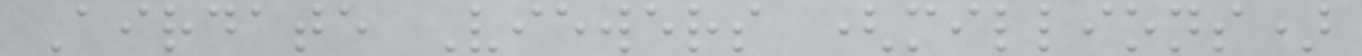Airdate Viewers (millions)
